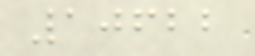10622
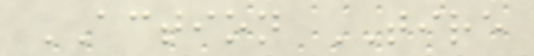ACTION TIRE
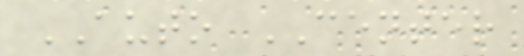AUTO CENTER
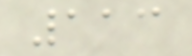113
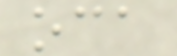oca
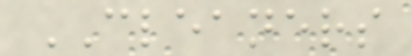CLEANERS
